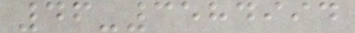46-3584994
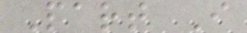Part I
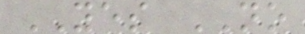YES NO
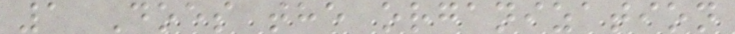1 Does the organization
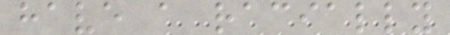have a racially
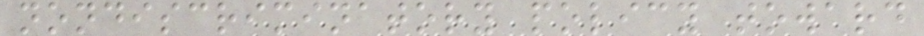nondiscriminatory policy toward
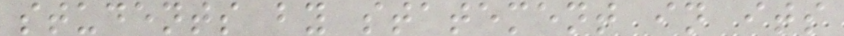students by statement in its
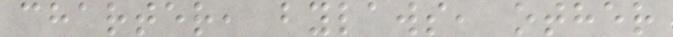charter, bylaws, other
